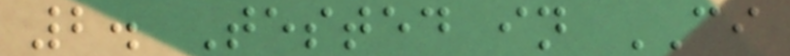2. Tested in CI
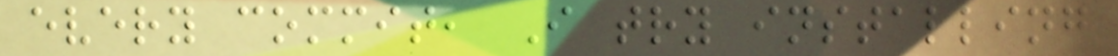every commit, I try installing
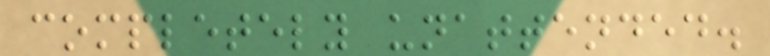completely unattended.
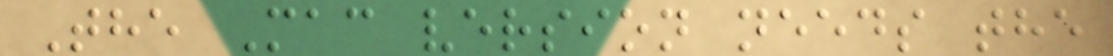The Mac version needs the
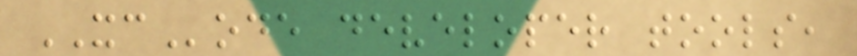XCode developer tools,
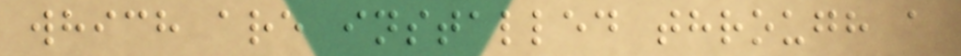which are installed through a
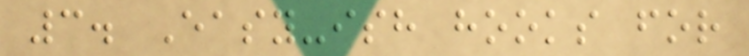3. Easy-ish hooks for
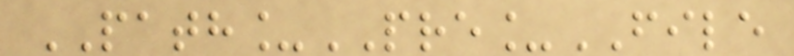PATH_PRE_FILE
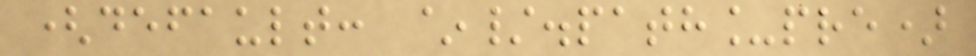(default: ~/.path_pre)
